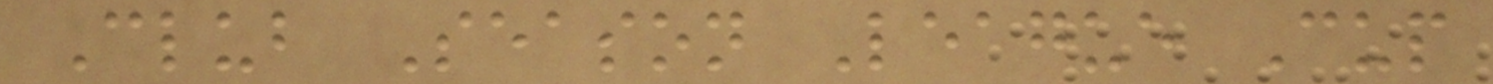Club Season League Cup
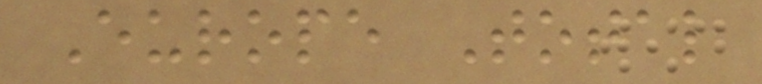Europe Total
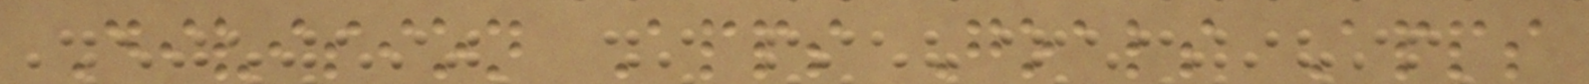Division Apps Goals Apps
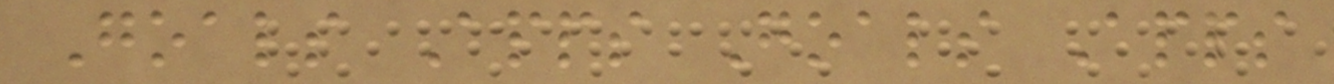Goals Apps Goals Apps
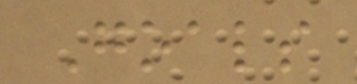Goals
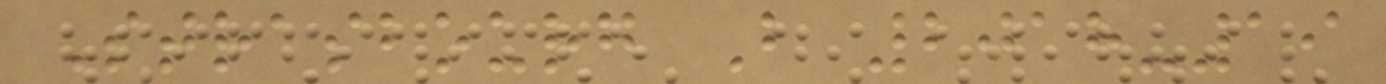Strasbourg B 2018-19
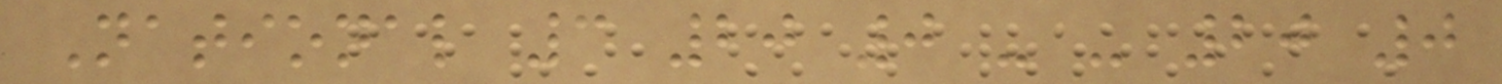National 3 20 0 - - 20 0
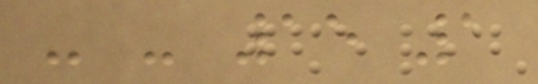- - 15 1
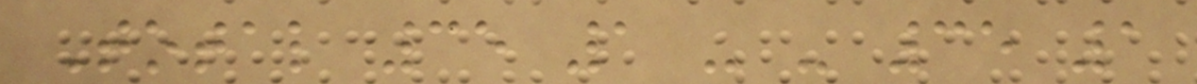Total 35 1 - - 35 1
